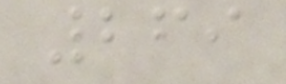269
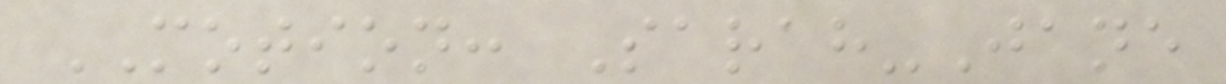MOTION: Sarah-Jane
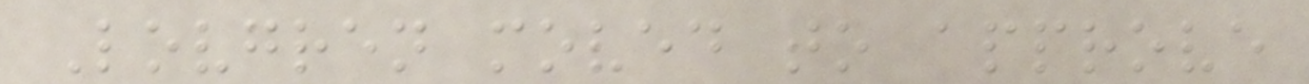Lovgren moved to approve
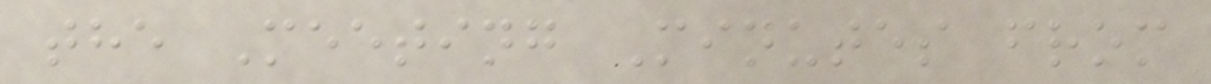the Meeting Minutes from
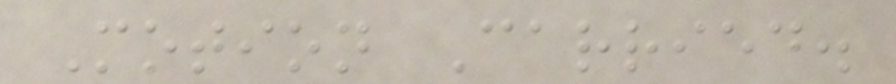Motion Carried.
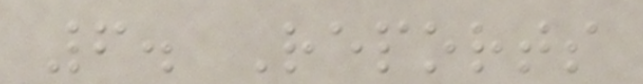6. Reports
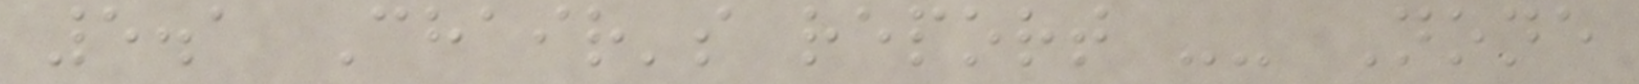5.1 Chair's report -- None
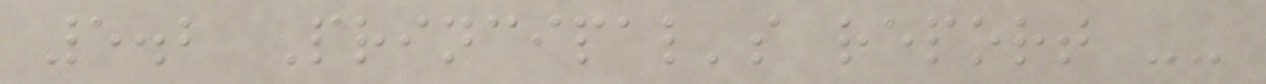5.2 Principal's report --
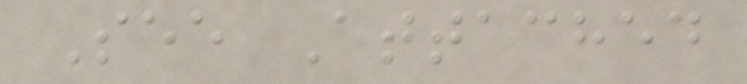See Attached
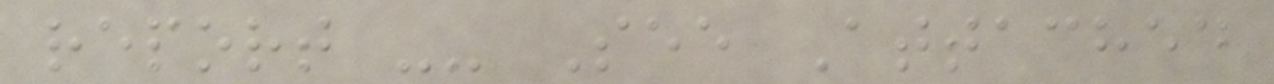report -- See Attached
